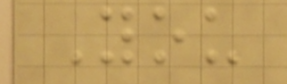You
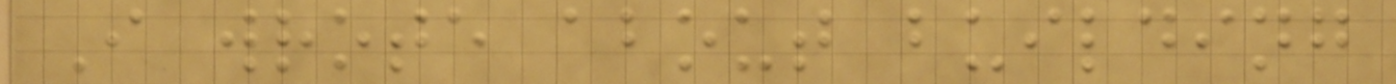I wrote about building
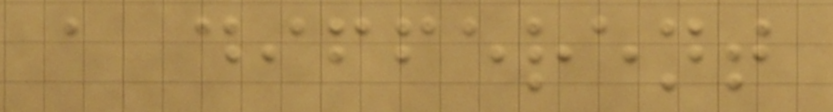a different
